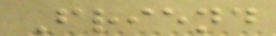Friend
